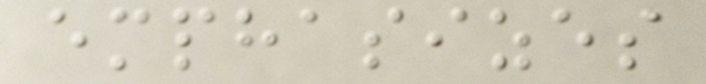emphasizes
